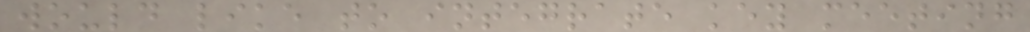would like to integrate key meeting
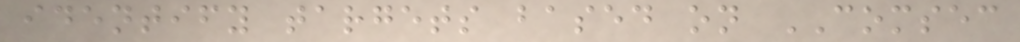identify targets based on COMSEC
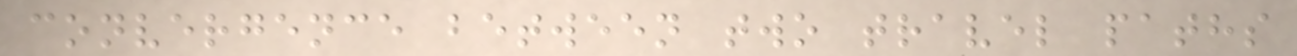convergence between two travel paths
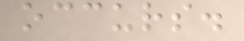occurs.
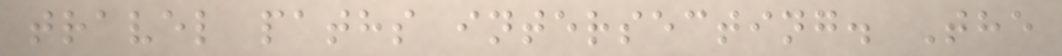travel paths intersecting. The
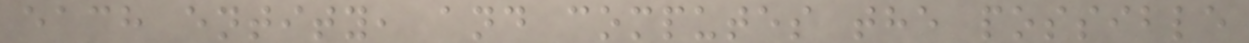each entity, and computes the possible
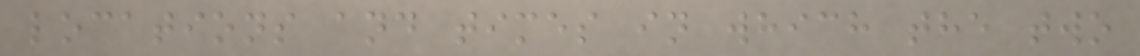locations and times in which the two
